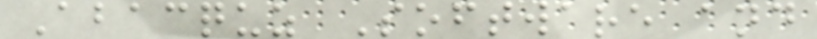Abacquz Software and
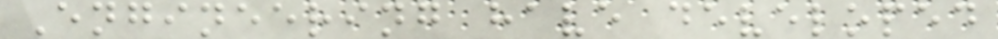Engineering have developed
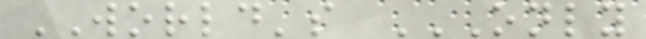WORLD's ONLY
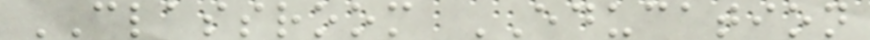CLASSROOM EDUCATION
